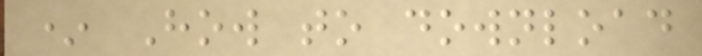* How to download
